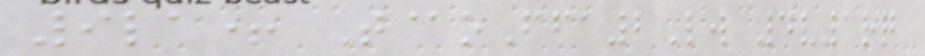9la+ T@oFfa2Lw 4v1rq
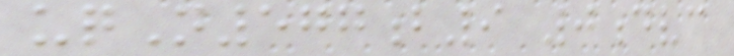uqN577b9 0dvc
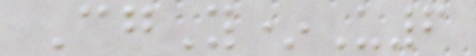CgY*U6
